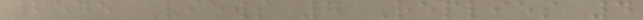2545 Views 7 Replies 4
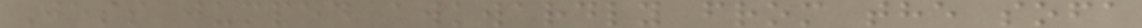Jess jumped awkwardly from the sofa
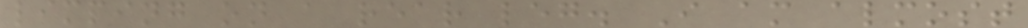limping on a rear leg. I am almost
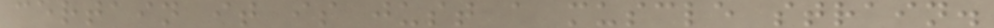certain it is just a muscle strain.
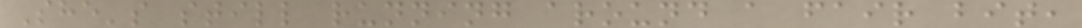She's still running around a fair bit,
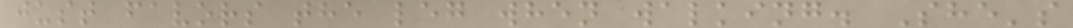just favors the leg when walking. She's
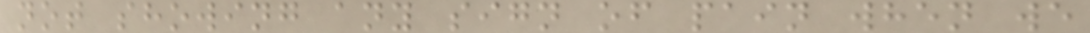not showing any sign of pain when we
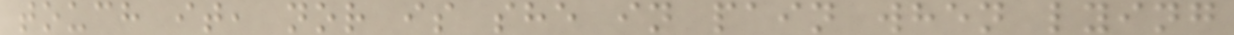touch it, nor is she in pain when lying
